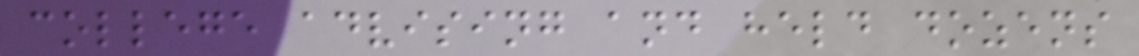college advising and held dozens
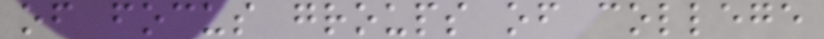of focus groups of college
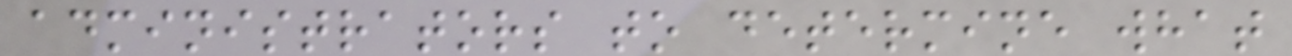administrators to determine what
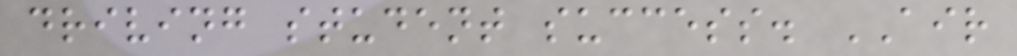driving student success. AIR
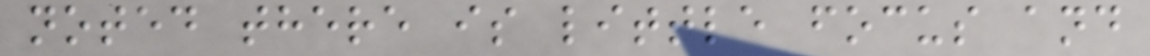noted there is little focus and
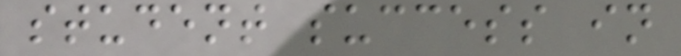student success in
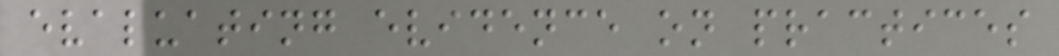evaluating evidence on practices
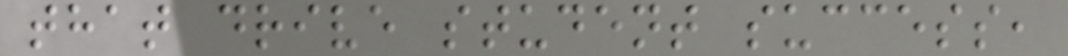that drive student success,
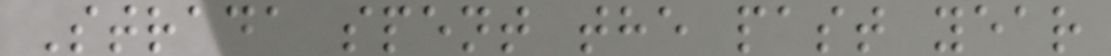Strada spent the past year
